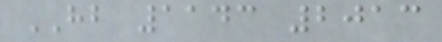HB 1143 2013
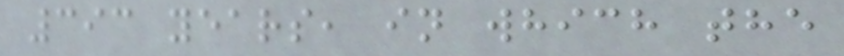393 years, in which the
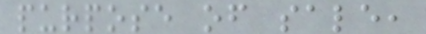purpose of sale,
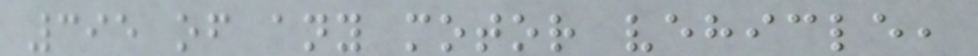395 of any motor vehicle,
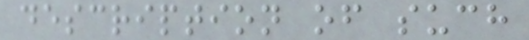description of such
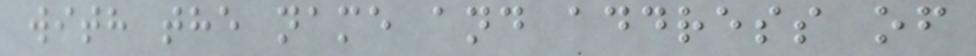with the name and address of
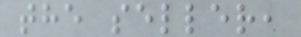the seller,
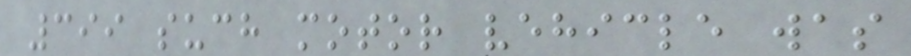399 such motor vehicle was
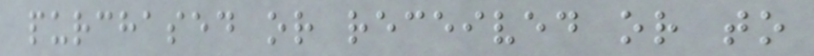purchased or received or to
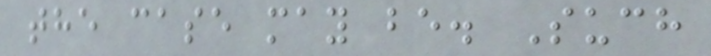the case may be. Such
